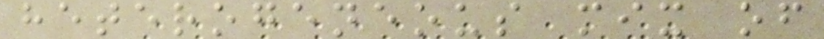heterogeneous mix of
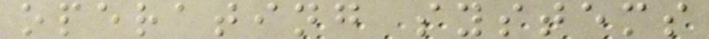operating systems
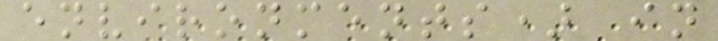environments) in
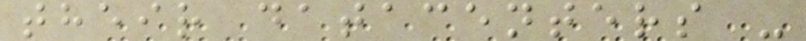their datacenters -
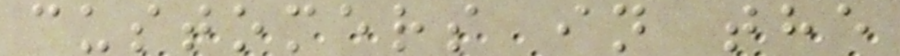customers in the
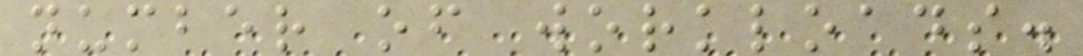number of workloads.
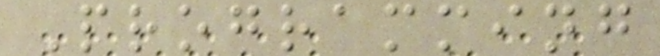Programming
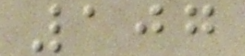107
